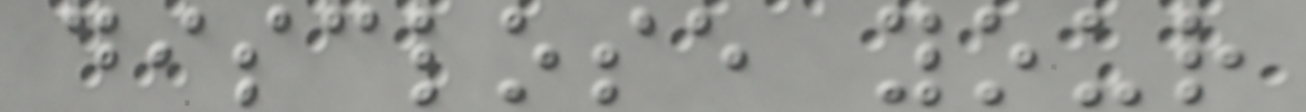disclose your
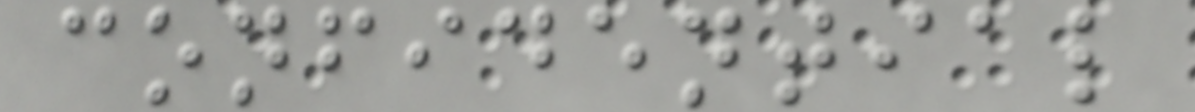confidential
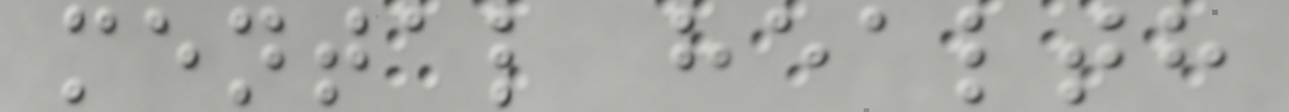mental health
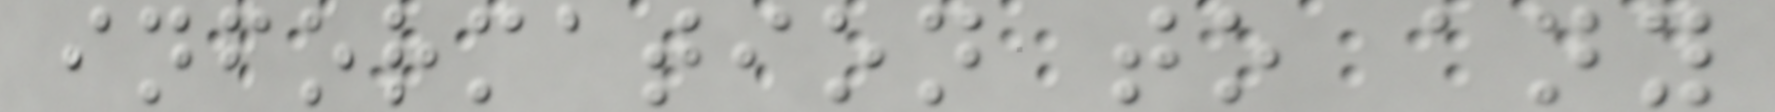information to any
